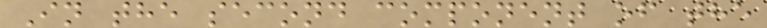In the second component of the
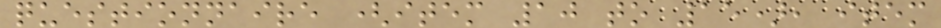questionnaire (item 10 to 15), item
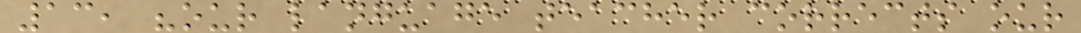13, "our language teacher corrects our
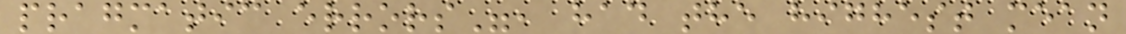pragmatic errors", had the highest mean
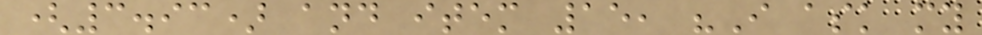(3.93) and item 15, "I ask my
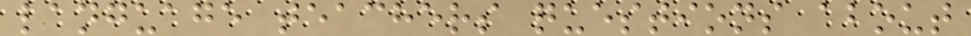language teachers questions about
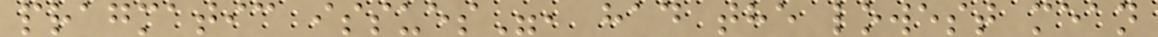pragmatic issues", had the lowest mean
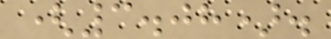(3.08).
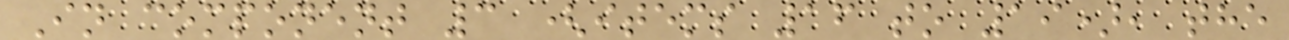In component 3 (items 16 to 19), the
